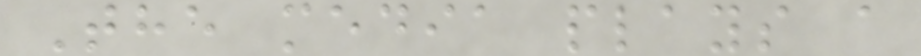The media plays a
